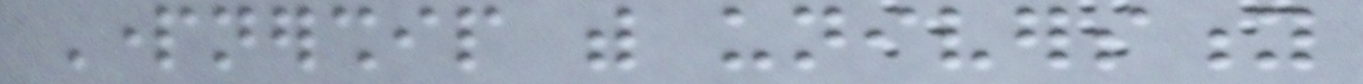Partnership with university
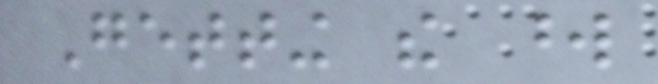Getting the word
